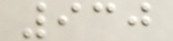930
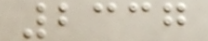2337
